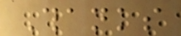Thanks
